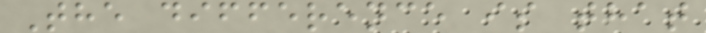The difference is that
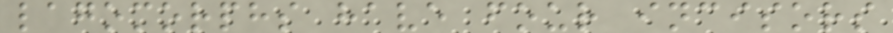lagomorphs have four incisors
